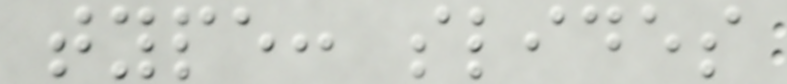type: slides
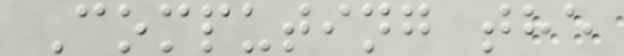Computing the
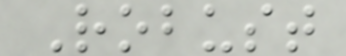Robust
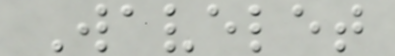Wavelet
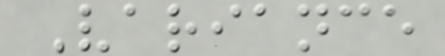Variance
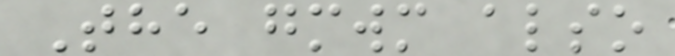The gmwm also
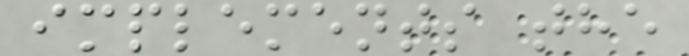implements the
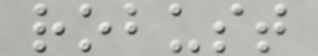robust
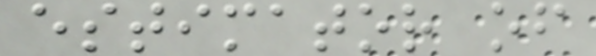estimator of
